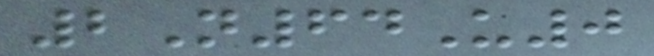2N64U0
